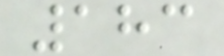183
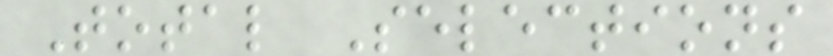Total Selections
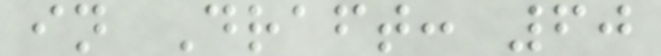in Draft: 60
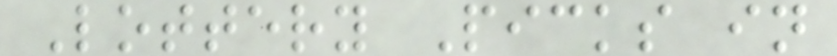Lottery Picks in
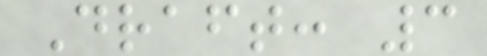Draft: 3
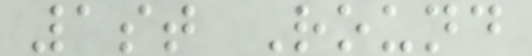1st Round
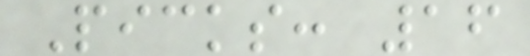Picks: 16
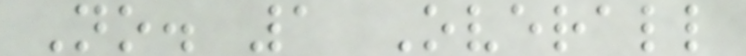No. 1 Overall
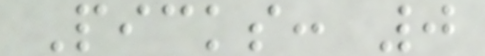Picks: 0
